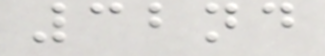32nd
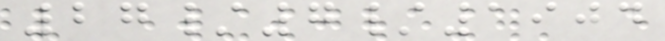27/7/1904
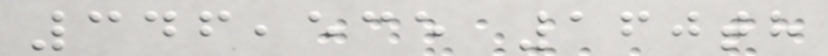346,535 160th
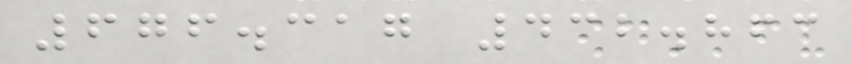676.317 432.863
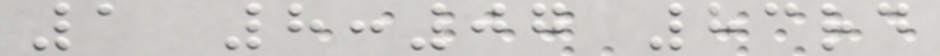1 8:07 83rd
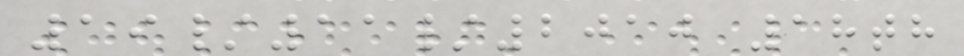19/11/2010 18th
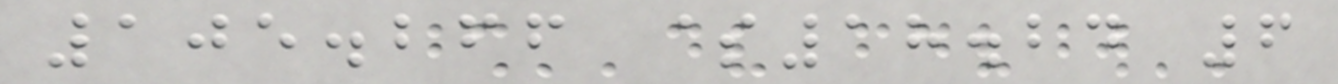105.266 $18.24 6
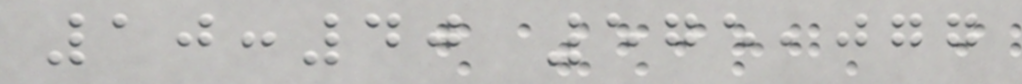10:40 575,077
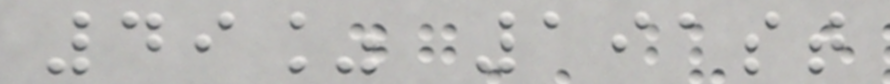49% 191st
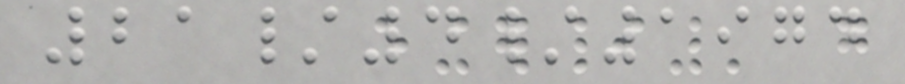21/4/1974
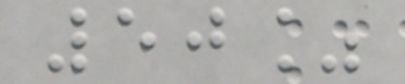50%
